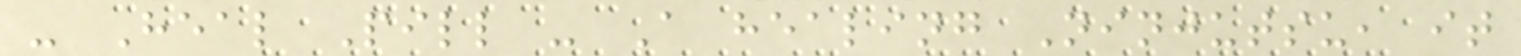- Heal Pill - A healing Ninjutsu, it
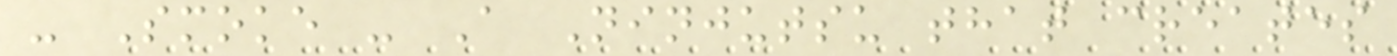- Smoke - A Ninjutsu that creates
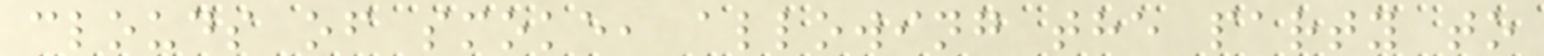clouds of smoke, allowing the party to
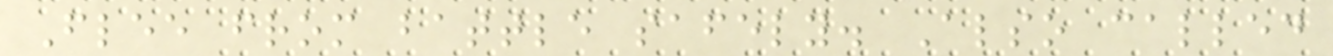Flee from battle safely. Also called
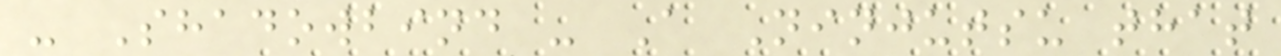- Shadowbind - A Ninjutsu that
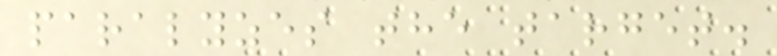paralyzes the target.
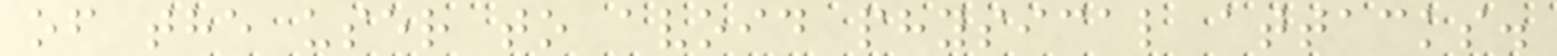of the user to avoid physical attacks.
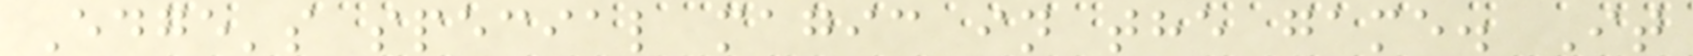Edge's special magic in the game. It
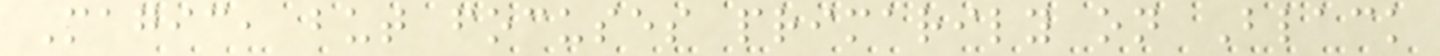Magic, but focuses primarily on Black
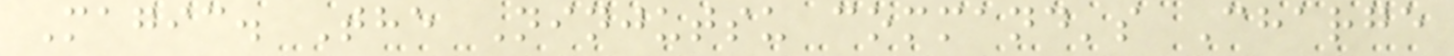Magic. The Ninjutsu command's Charge
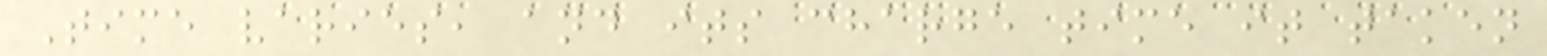Time varies, and its charge time it taken
